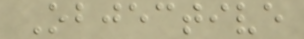Objective
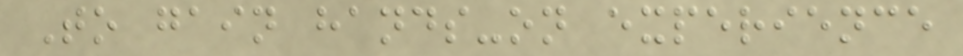To gain hands-on experience
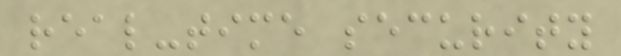real-time security
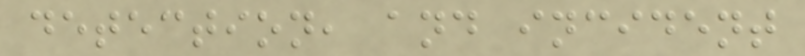detection, and incident
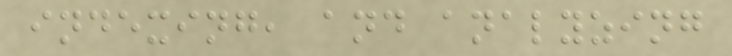indexing, and analyzing
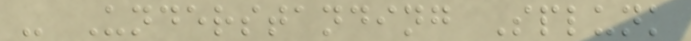- Understanding Splunk
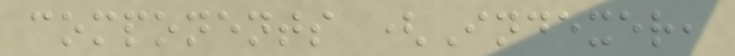components (Indexer,
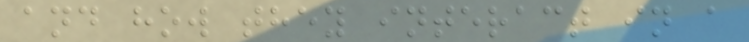and how they interact in a
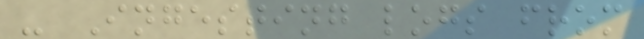- Ingesting logs from
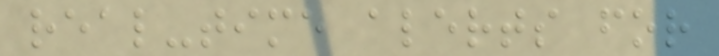real-time alerts for
